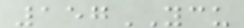157YCU
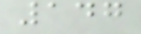147
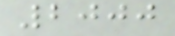2000
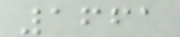1661
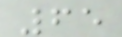65
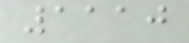1110
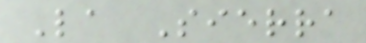La Sierra
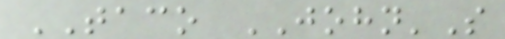TACO JOHN'S
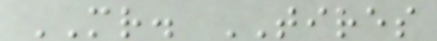MR. TIRES
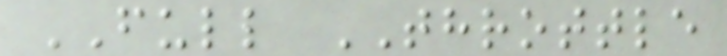FULL THROTTLE
